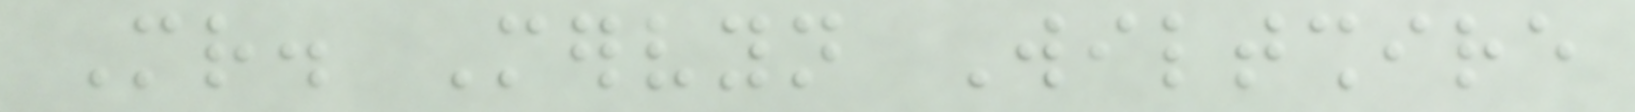Mr. Mervyn Wiltshire
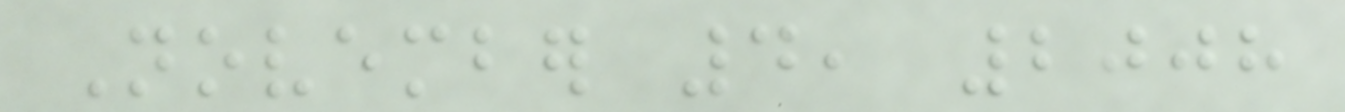November 4, 2008
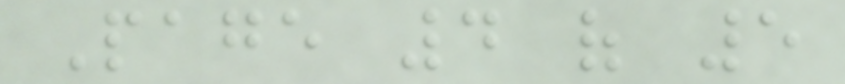Page 4 of 5
